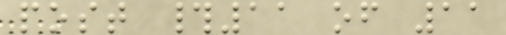post #11 of 11
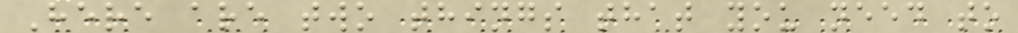Here are two things that you need to
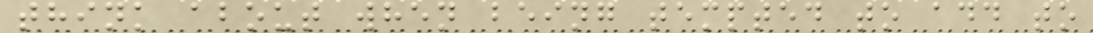think about when being tempted to add to
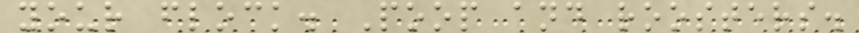your flock. Poop and roosters.
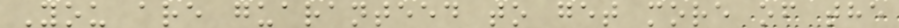You are guaranteed to get more of the
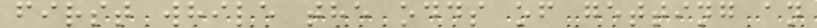first while the odds of getting an
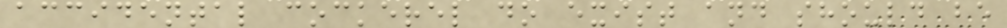accidental cockerel do exist and should be
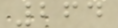264
